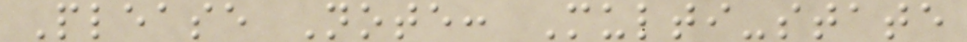Please Note: Multi-state
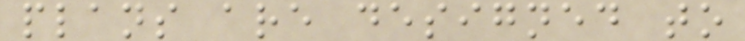plans are designed to
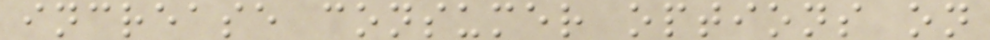increase consumer options on
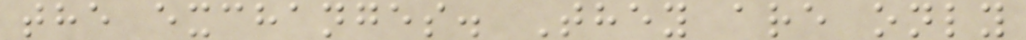the exchanges. They are only
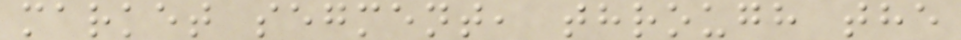market segment, through the
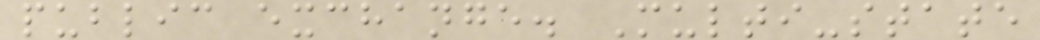public exchange. Multi-state
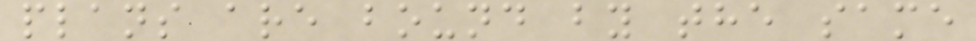plans are bound by the same
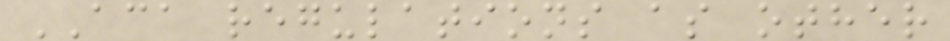ACA regulations as other
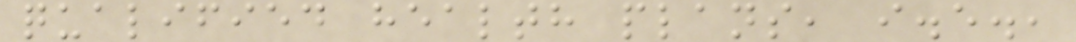qualified health plans, i.e.,
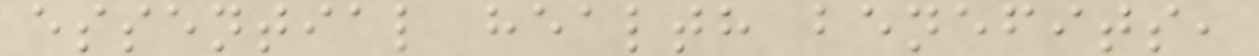essential health benefits,
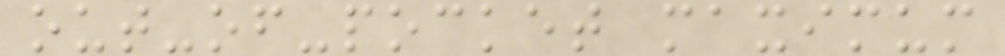out-of-pocket maximum
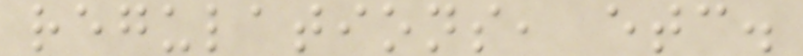regulations, etc.
